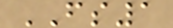FS1
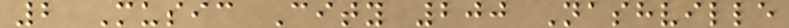2 Music City 200 Nashville
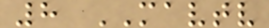8 MAVTV
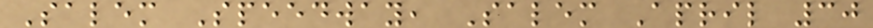Salem Speedway, Salem April 30
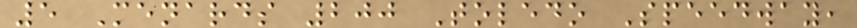5 Menards 200 Toledo Speedway,
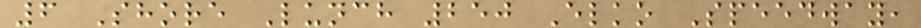6 Shore Lunch 250 Elko Speedway,
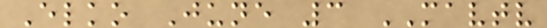Elko June 3 MAVTV
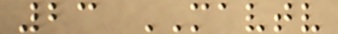23 MAVTV
